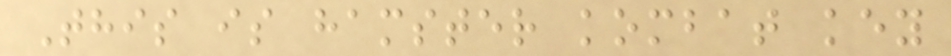This is hamster kombat key
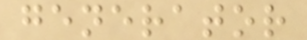generator
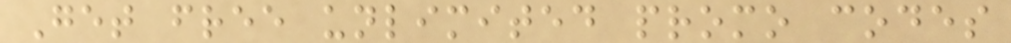Get free unlimited promo codes
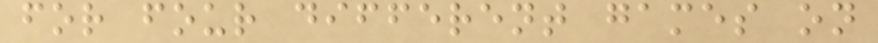for four different games on
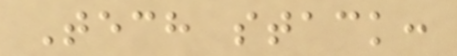Tech stack:
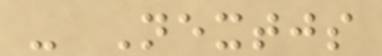- Nextjs
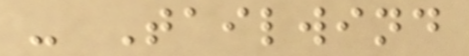- Tailwind
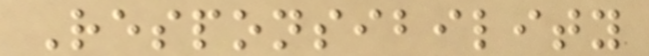Responsibility
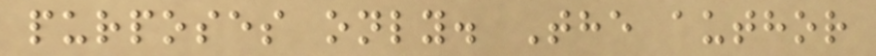purposes only. The author
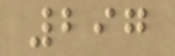297
